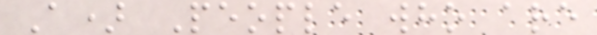A) People who are
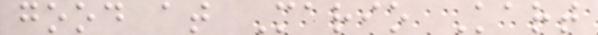good at Mario Kart
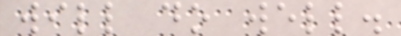will do well.
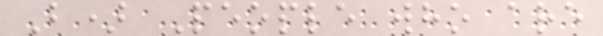B) People who are
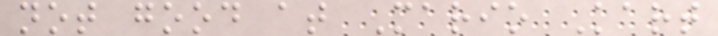not good at Mario Kart
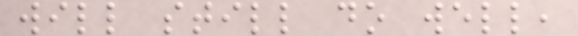will still do well,
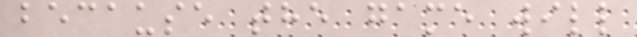because the game will
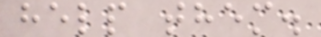help them.
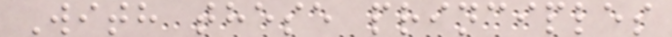With these principles
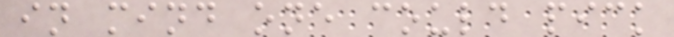in mind one could pick
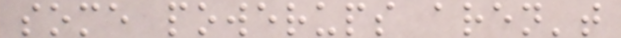some powerups aren't
